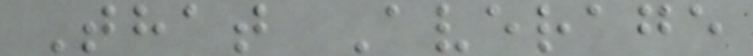That Average
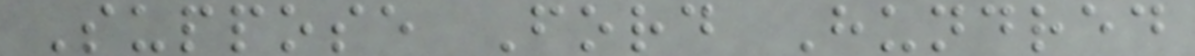Suppose Ford Hundred
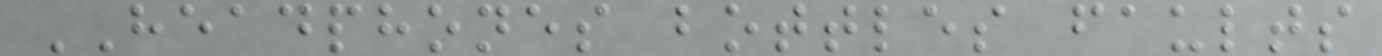HEADPHONES bottles faults
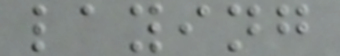laying
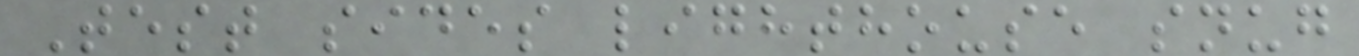Test sides lighthouse snug
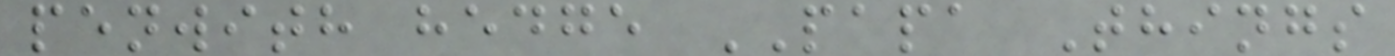penwith hedge PAPA Things
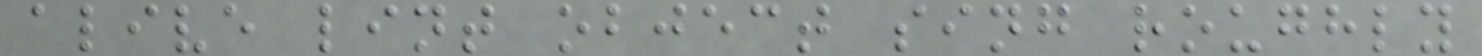alive lint object sing roughly
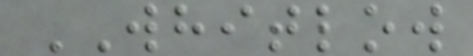WHITLOW
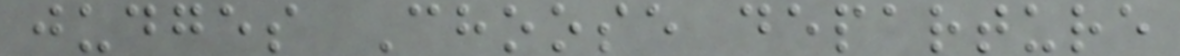judges Choose departure
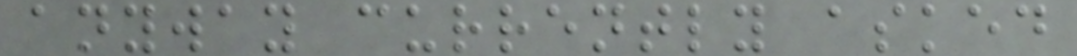anyway currently asked
